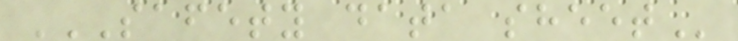SAFETY DATA SHEET
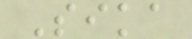Sika
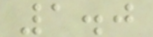1.0
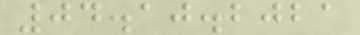04.10.2021
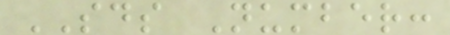SDS Number:
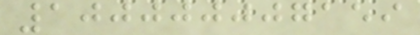100000007159
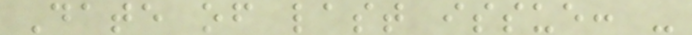Date of last issue: -
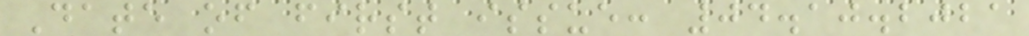Date of first issue: 04.10.2021
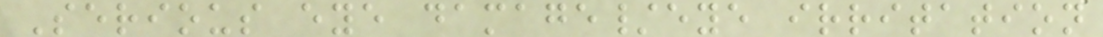Serious eye damage/eye irritation
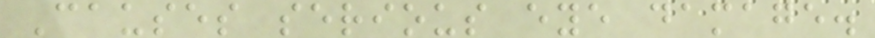Causes serious eye damage.
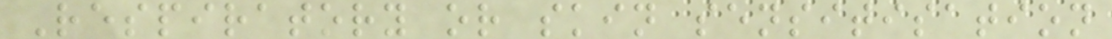Respiratory or skin sensitisation
